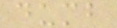dumb
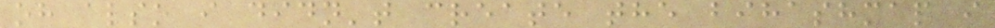oh also i didn't create the bihashmap i
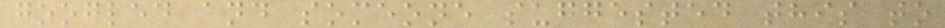googled and someone suggested this to
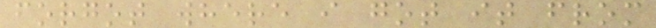forgot where i got it from
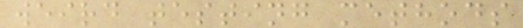weird testing methods
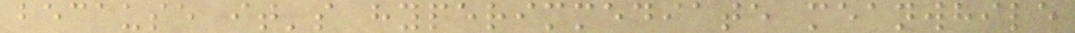because it's hyperimmediate meanwhile
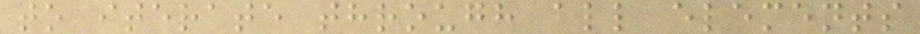to iterate through all elements
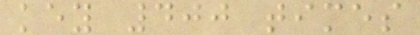key 400 times
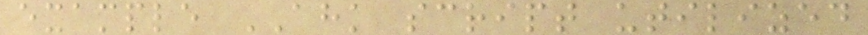example AHK script utilized
